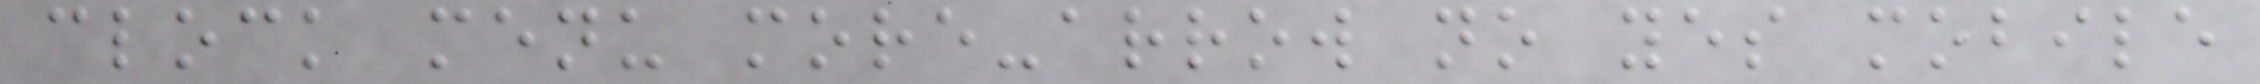clock menu more-arrow no yes mobile
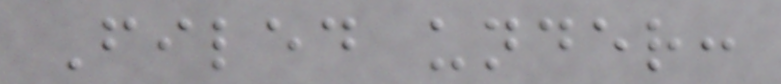Filed under:
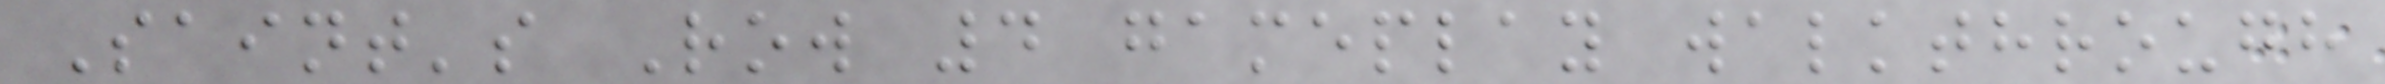Saint's Row 4 gameplay walkthrough
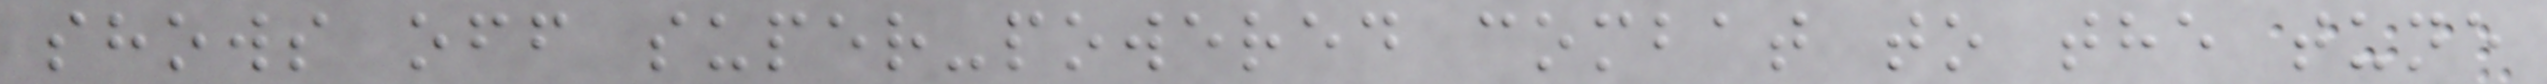shows off super-powered combat to the tune
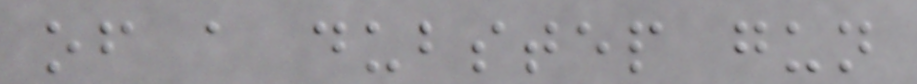of a dubstep gun
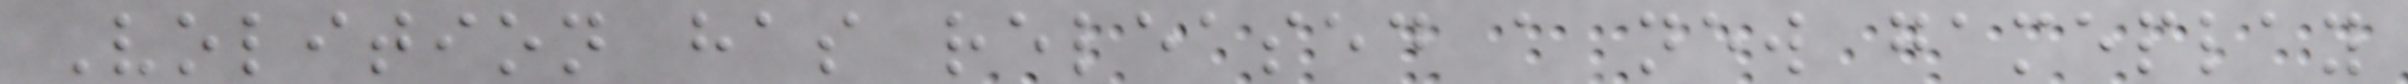Volition has released a new gameplay
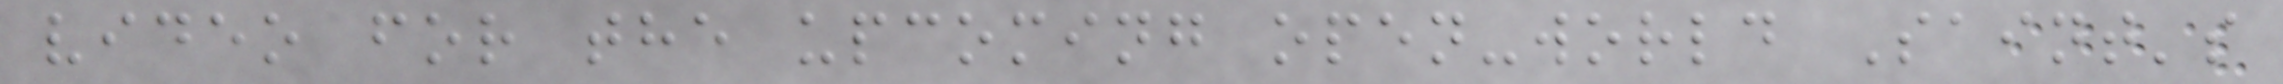video for the upcoming open-world Saint's
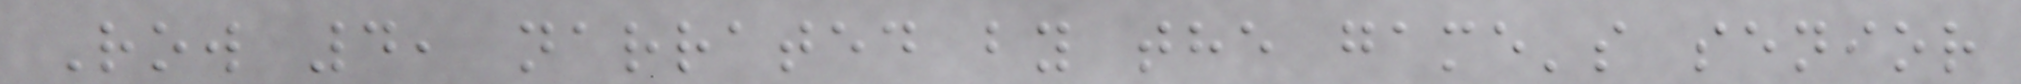Row 4, narrated by the game's senior
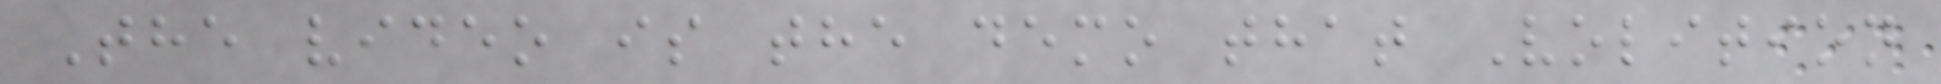The video is the demo that Volition
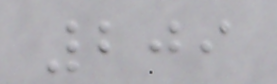209
